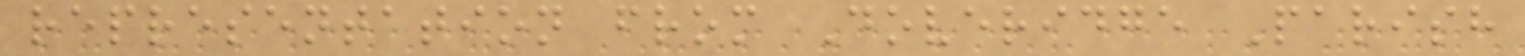representation from Doveridge Parish
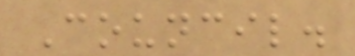Council.
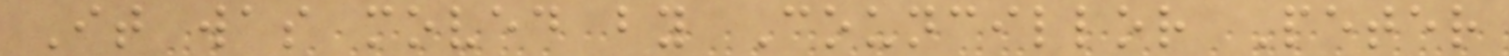It was moved by Councillor Peter
